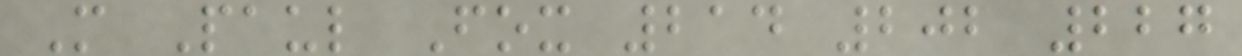M Paul Fox 214 202 227
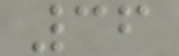36
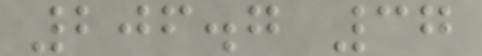206.7 37
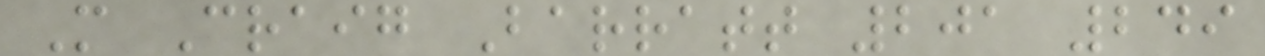M Craig Barratt 201 249
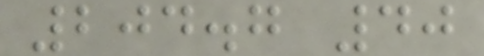204.7 40
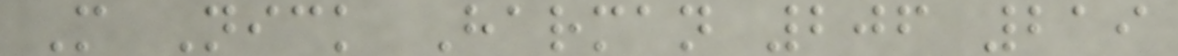M Nick Harman 206 219
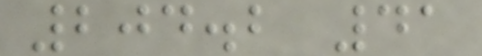204.2 41
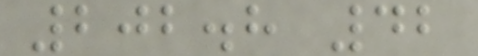202.8 42
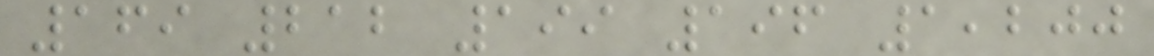169 212 199 196 1,200
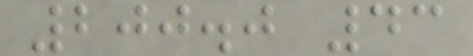200.0 43
